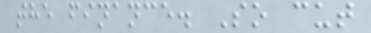the finance. So cut
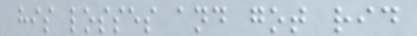his losses and got rid
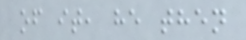of it, he then
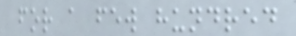for a few hundred
